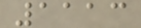1113
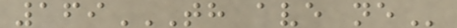169TH AVE NE
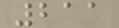211
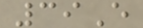39E
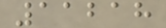11218
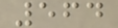564
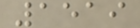1519
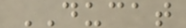DUCAT
